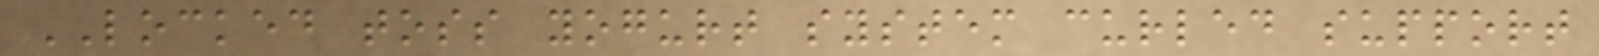LOCKED toss yogurt system curled support
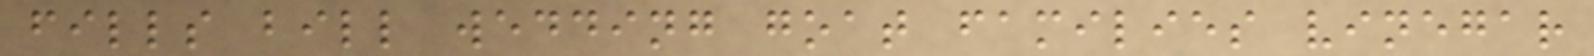fills bill wedding goat families vinegar
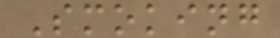Smoking
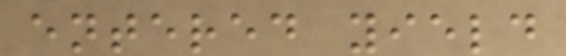entered yield
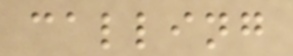calling
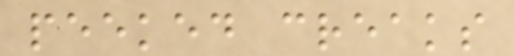peeked creaks
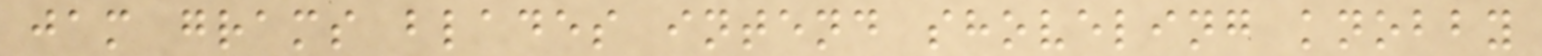jam grams blades intend shoveling knobby
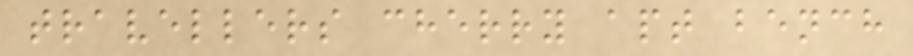travellers cherry apt bench
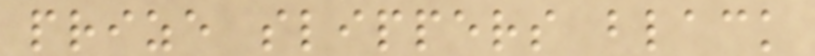prize slippers black
